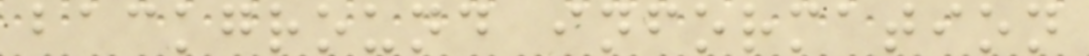background information
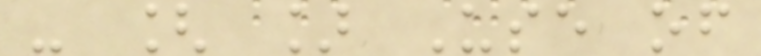- [ ] Use of
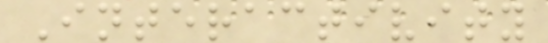Interactivity
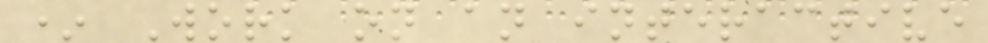* Work on an interactive
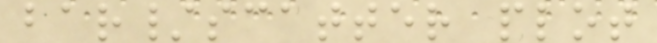bar/scatter plot
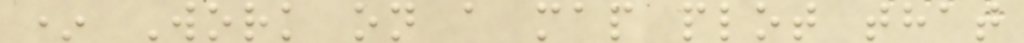* Work on a map plot that
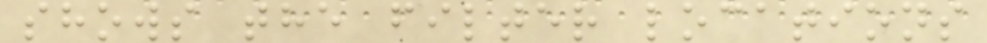shows the filter locations
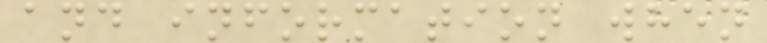and information when
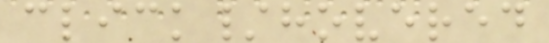click/hovered
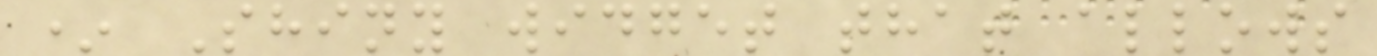* Shiny widget that allows
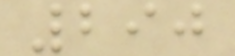290
